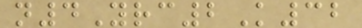n4Yrc2K32
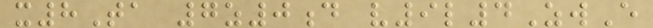x8Ta 7z0d v9l4ZwE
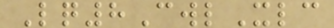Lq8CwlXlc
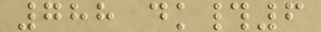788 dk#6
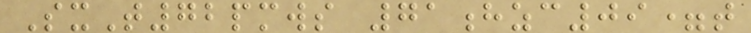SxT72pmws 71hzc09=t
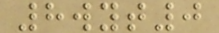8wyt0
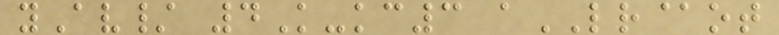yAv/ 4K-kc3 aLR@ot
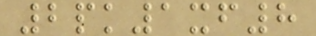2pk1xf8
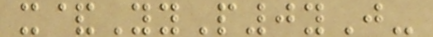x&YyP0yJ-
